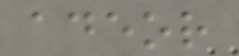adeor
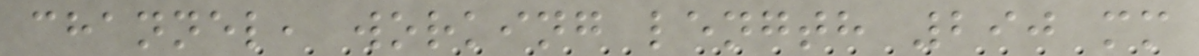channel, working length 290 mm
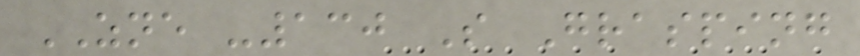ZNE -130 S Grasping
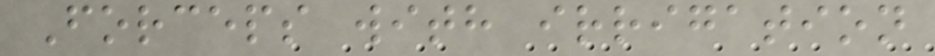Forceps with irrigation
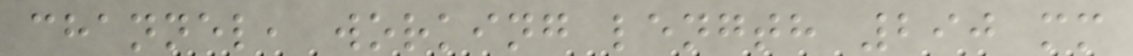channel, working length 290 mm
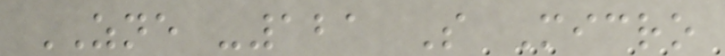ZNE -121 S Micro
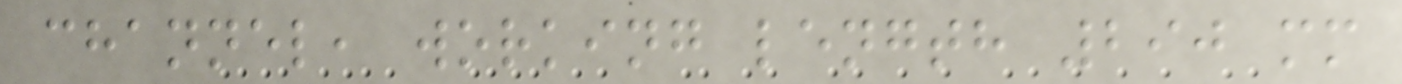channel, working length 290 mm
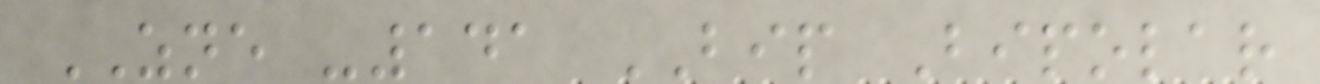ZNE -141 BIP Bipolar
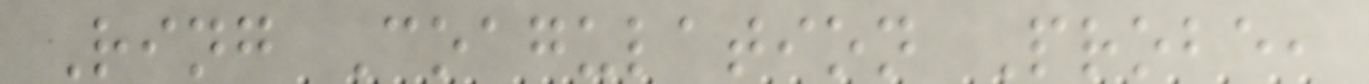Ring Coagulation Probe,
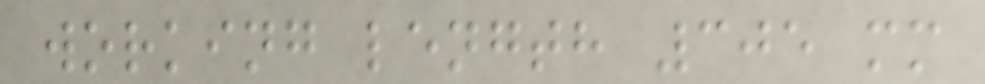working length 305 mm
